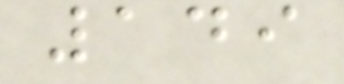149
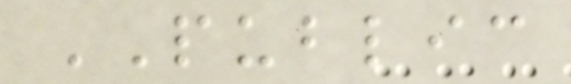PUBLIC
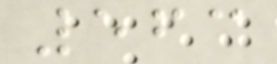563
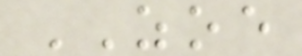ZOE
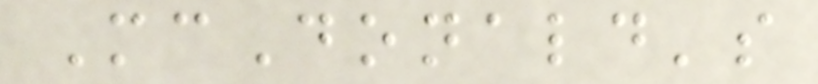McDonald's
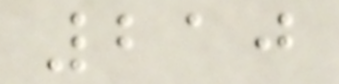210
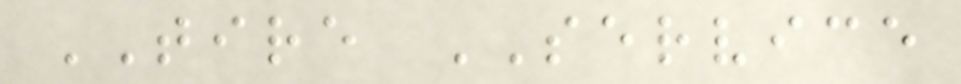TIRE SERVICE
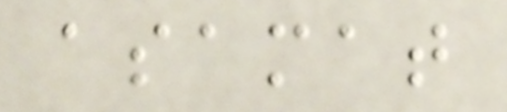asamat
